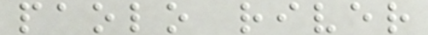paolo river
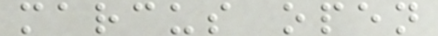marcus open
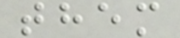them
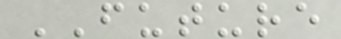FUTURE
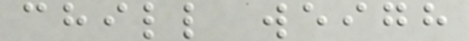chill weigh
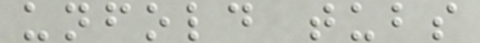unfold tubs
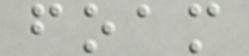foam
